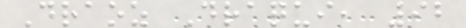Draoz Draqui, 92
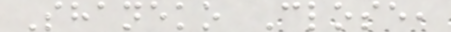Shaneko Close,
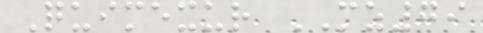Quimexur MZ79
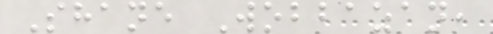Shane Wobbazan,
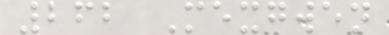262 Mexgwen
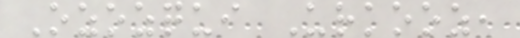Ozozqui Urkooz,
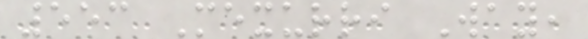553 Mexurri Way,
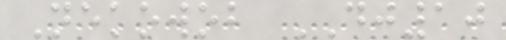Nekowob DJ10
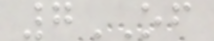7OF
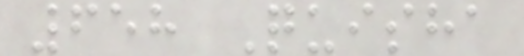658 Quisha
